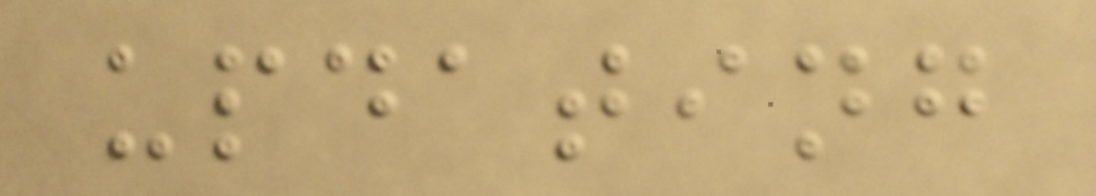updating
